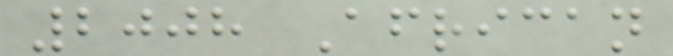2008 African
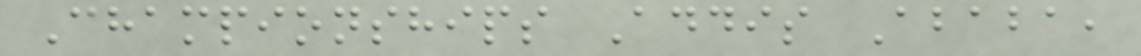Championships Addis Ababa,
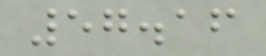57.16
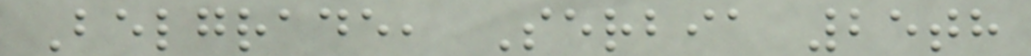Belgrade, Serbia 25th
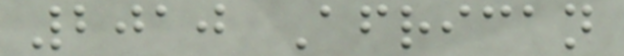2010 African
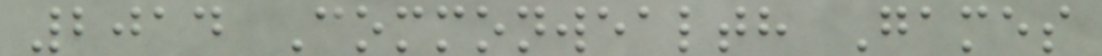2014 Commonwealth Games
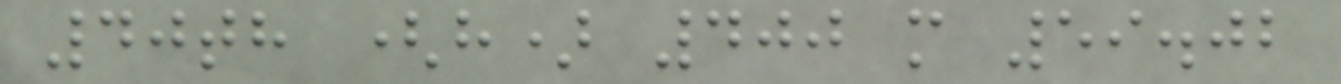40th (h) 400 m 59.02
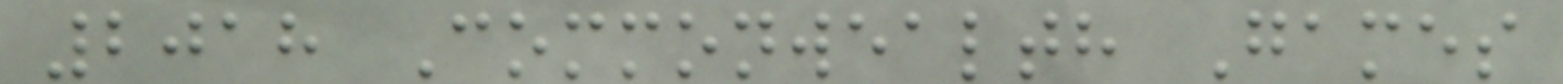2018 Commonwealth Games
